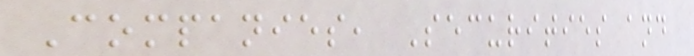Companies, Securities and
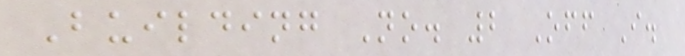Building No. 2 Off I.
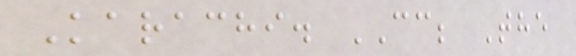Karachi. CC; The
